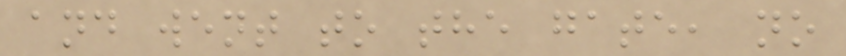and went to the gate, no
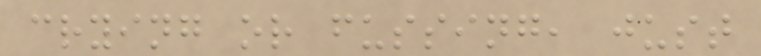crying or fussing, just
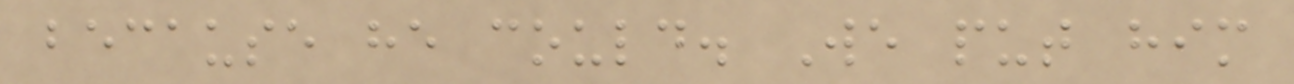because he could. We put him
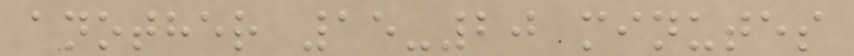another 15-20 minutes
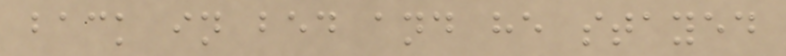back in bed and he stayed
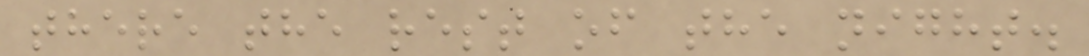there the rest of the night.
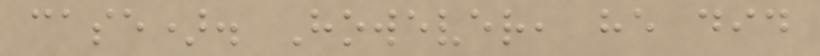case). However, he did
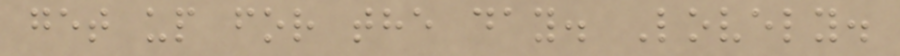get up for the day. Lovely.
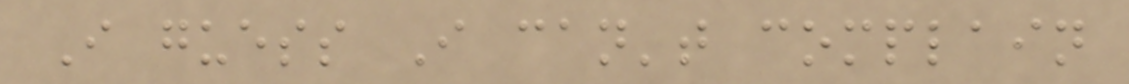I guess I can't complain
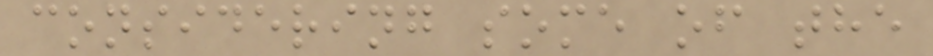considering some of the
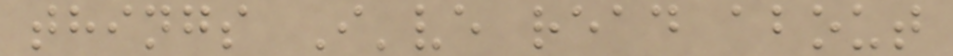things I've read about
